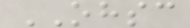OHSC
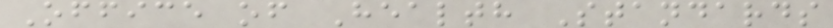Office of Health Standards
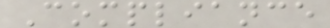Compliance
